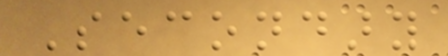Secondary
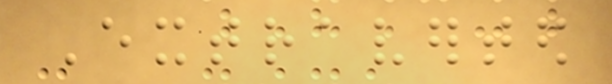Extraverted
